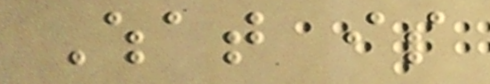What is
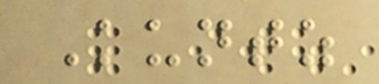Kuntz
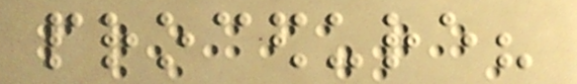procedure?
